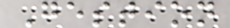Gestion
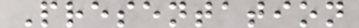Presentation
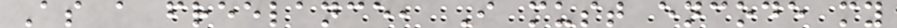As a freelance, I must encode my
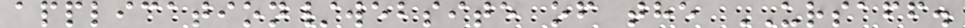application/website of the URSAFF.
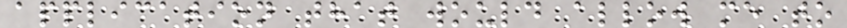application that would allow me to
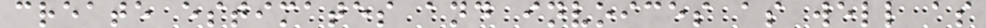create estimates and invoices as well as
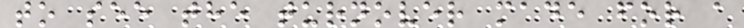to see the turnover made for a
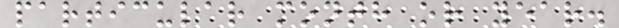particular month or year.
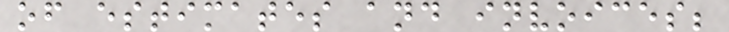of estimates and invoices;
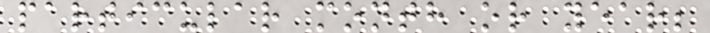particular month or year;
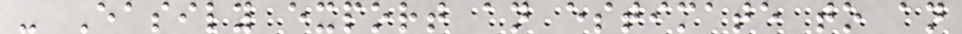- Easily export an estimate to an
